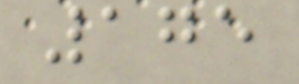175
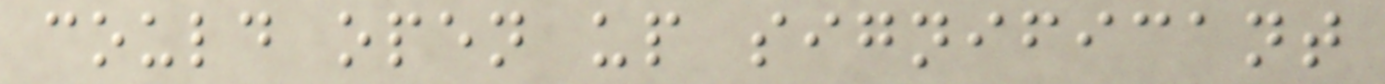could open up significant
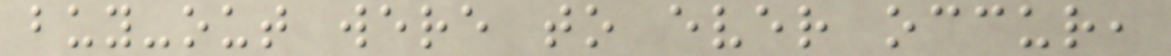buy-out were to ever occur,
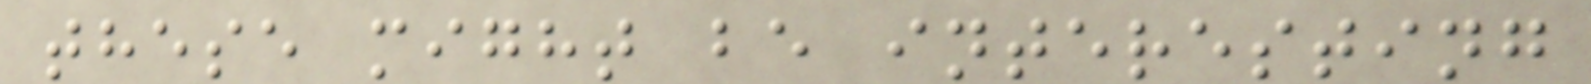these might be interesting
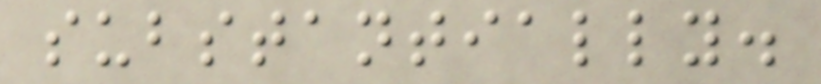substantially.
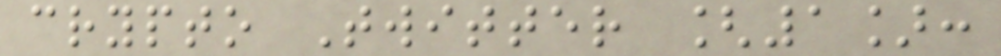crypto Twitter [1]:
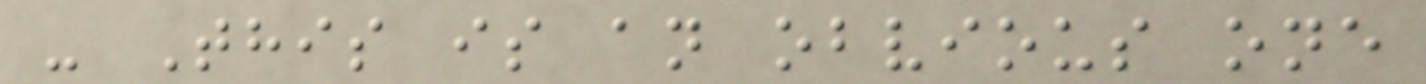- This is an obvious one
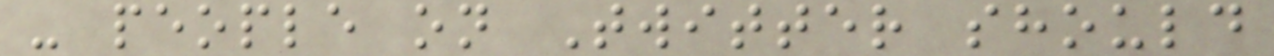- people on Twitter should
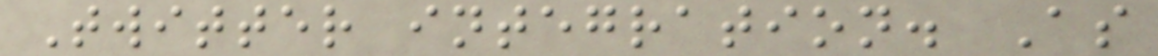Twitter integration. As
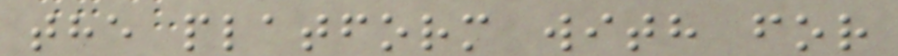the platform with for
